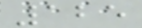125
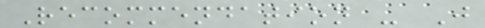Recommendation - J
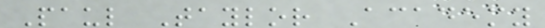Paul Taylor Academy
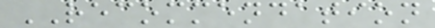RECOMMENDATION
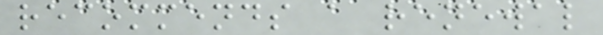recommends a renewal
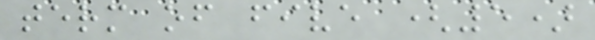term of five (5)
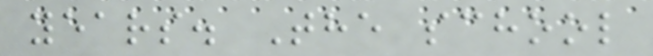years. The school
